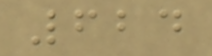624
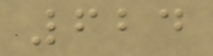624
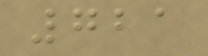721
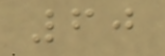60
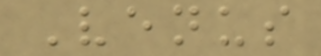Venus
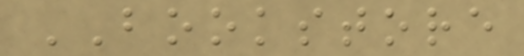BOOKSTORE
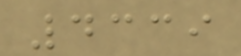4339
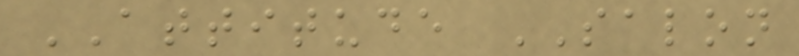ATTITUDE SALON
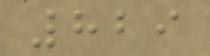829
